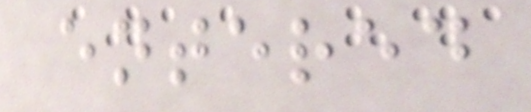entered
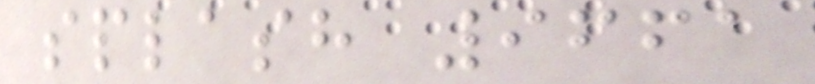splash 9661
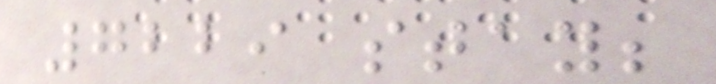7229 stay;
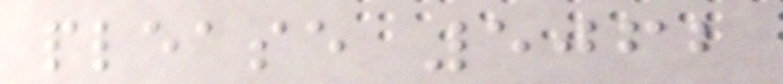please 5062
